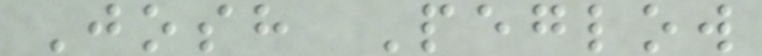Josh Peglow
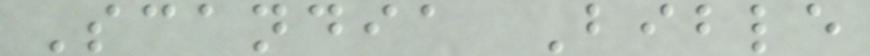Scandia Bible
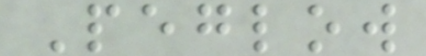Peglow
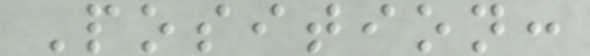Position:
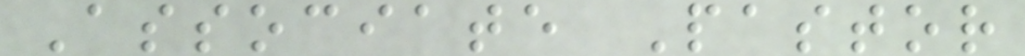Associate Pastor
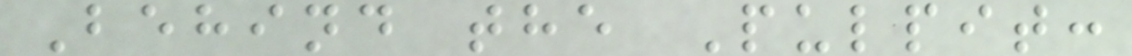Behind the Pulpit:
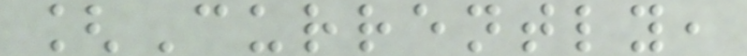[Currently,
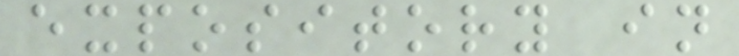expository in
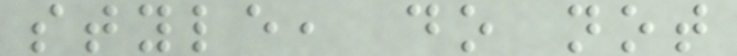style, do not
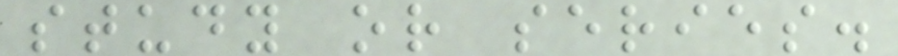study or series.
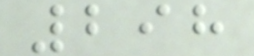298
